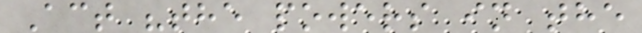Act "the powers in the
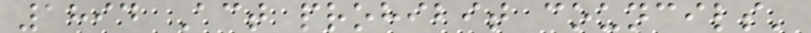1894 Act prohibit councils'
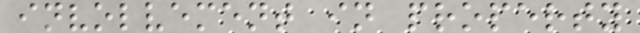involvement in property
